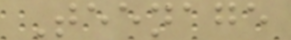Teenage
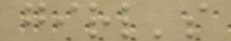girl's
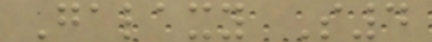Galaxy S4
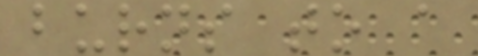burns to a
